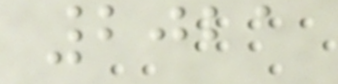2021
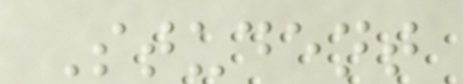Student
